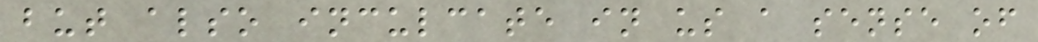but also inculcate in us a sense of
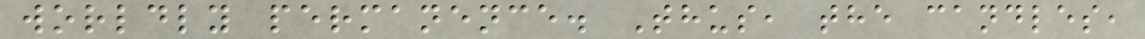worldly permanence. Thus, the candles,
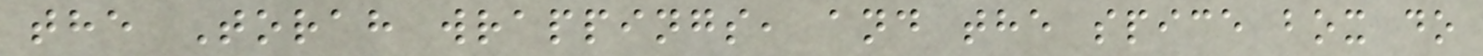the Torah wrappings, and the spice box do
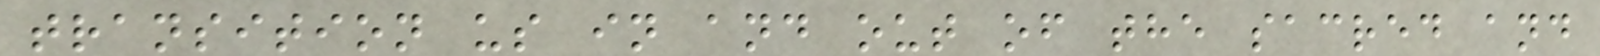transition us in and out of the sacred and
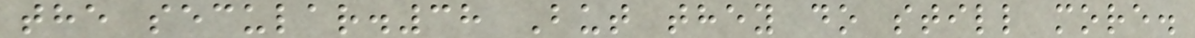the secular.38 But they do still more.
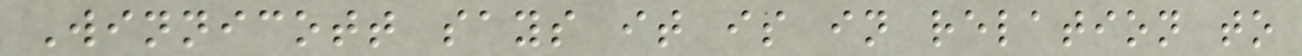Winnicott says it is in relation to
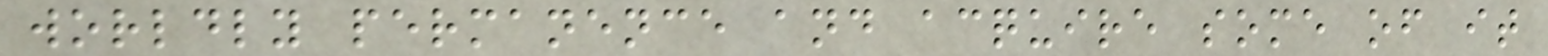worldly permanence and acquire some of it
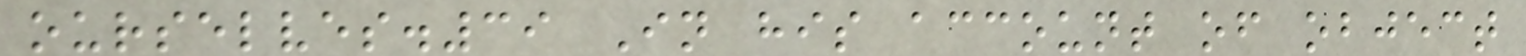ourselves.39 In his account of object
